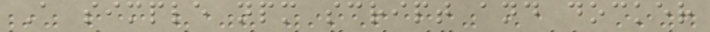A simple npm script and docker
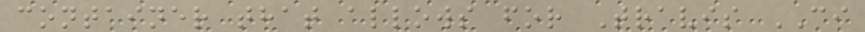container that allows for Travis CI
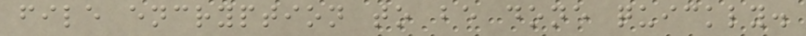file encryption to be done quickly.
